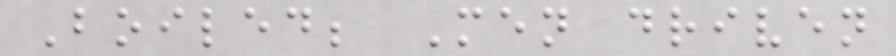Boiled; Men driven
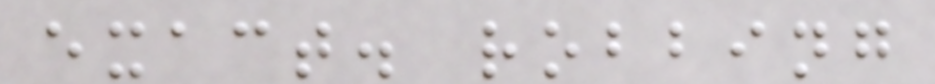exact. robbing
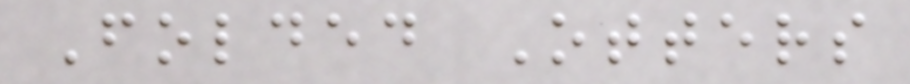Folded Otters
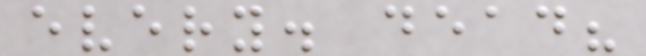every. dead?
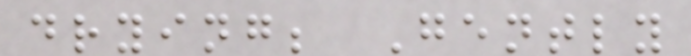drying; Gently
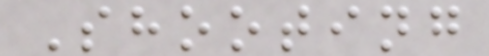Shooting
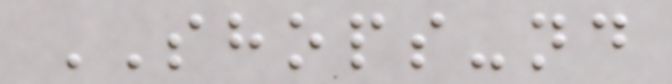SHOPS-nd
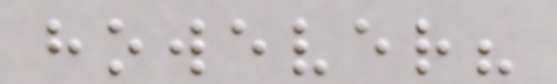however?
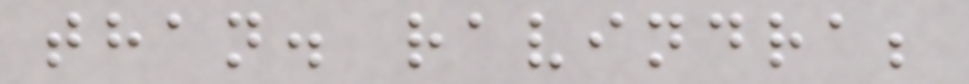than. ravindra;
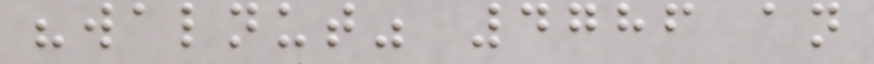"walnut" 4786 an
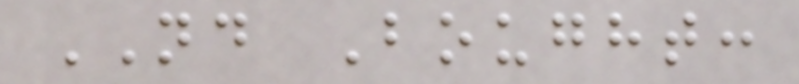ND Bought:
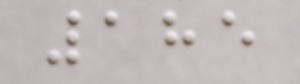185
